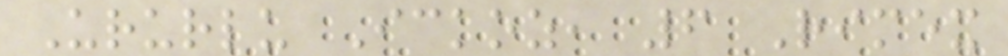Ururlu Ickoz, 6 Rimex
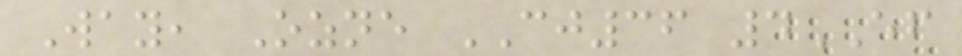Way, Ozne CJ36 4EF
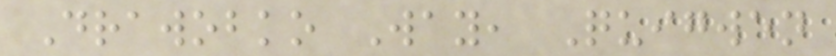Drawobko Way, Quigwen
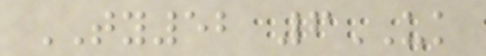TY52 6UK
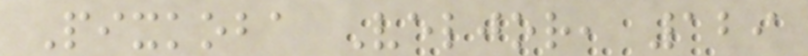Pixkoba Veljor, 129
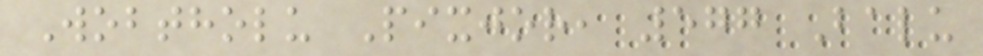Wobtholu Pixjor, 577 Balu
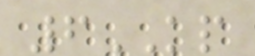6KP
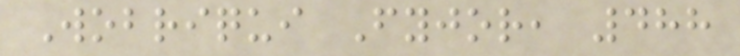Wobriqui Fyjor, 488
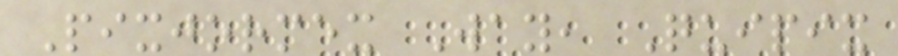Pixjormex Way, Quipix
